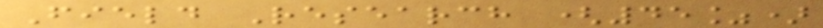Field Research (45%)
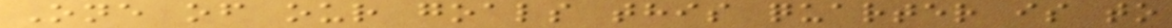One of our goals this quarter is to
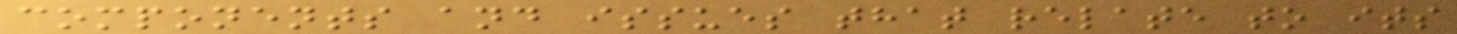components and issues that relate to its
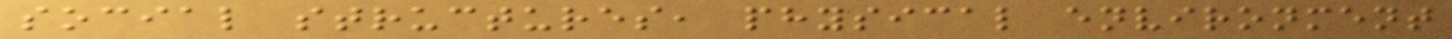social structures, physical environment
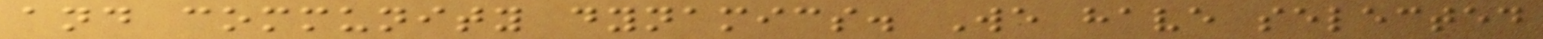and community dynamics. We have selected
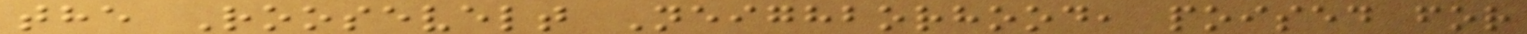the Roosevelt Neighborhood, poised for
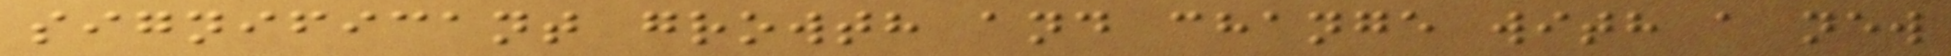significant growth and change with a new
